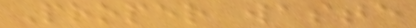Proper waste
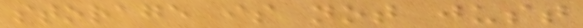storage is not just
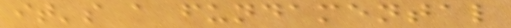it's a fundamental
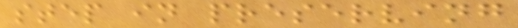step in preserving
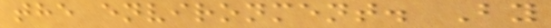the environment. By
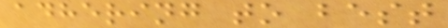adhering to best
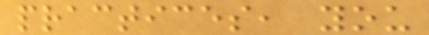practices, you
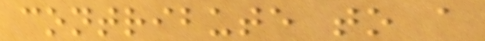contribute to a
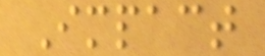Impact
